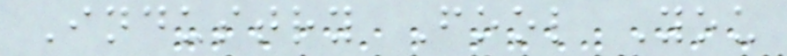Industry Fool You
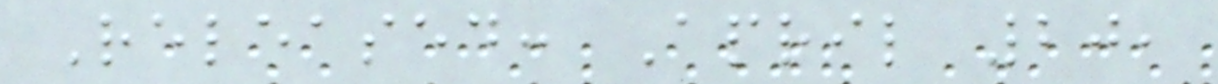Released: April 20,
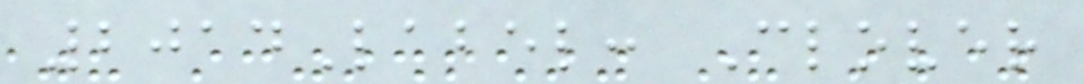2014Label: Clover
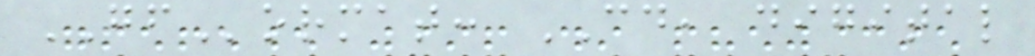GFormat: CD, digital
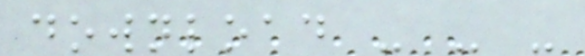download - - -
